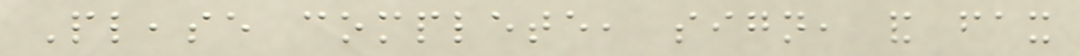Please complete, sign, and fax
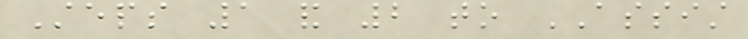Steps 1 and 2 to ASSIST
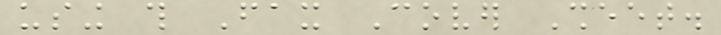using this Fax Cover Sheet.
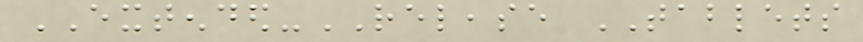EXTENDED-RELEASE TABLETS
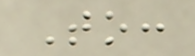To:
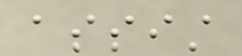assist
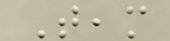Team
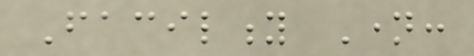Facility Name:
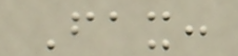Fax:
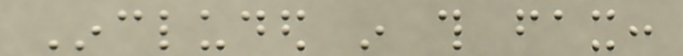Included in this fax:
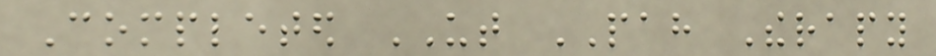Completed UT PAH Therapy
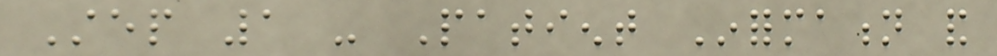Step 1 - Patient Information and
